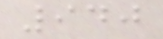940
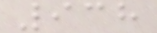938
